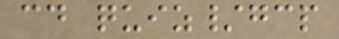cd quiz/gcp
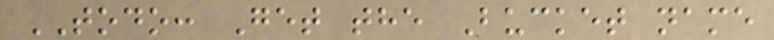TODO: Get the Bucket name
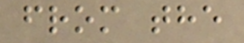from the
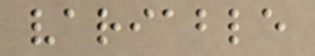variable
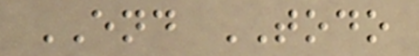END TODO
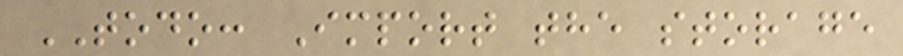TODO: Import the storage
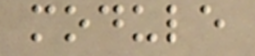module
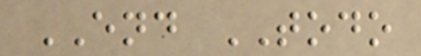END TODO
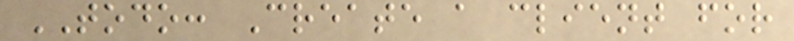TODO: Create a client for
